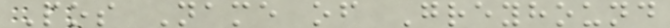Pos Name of Greyhound
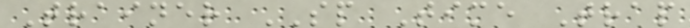Trainer SP Time Trap
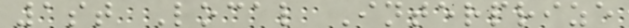1st Local Interprize
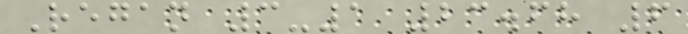Regan 3-1 23.68 6
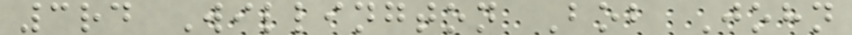3rd Willington Bob John
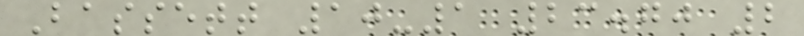Bassett 10-1 23.70 2
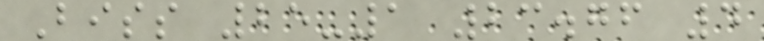Biss 25-1 23.76 4
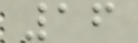16
